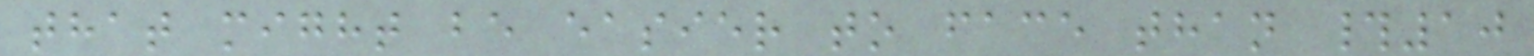that might be easier to face than #10
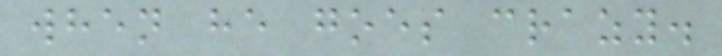when he goes crazy.
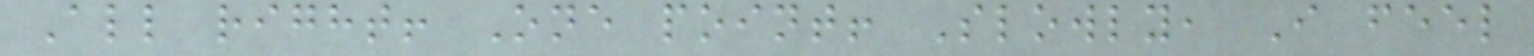All right! One point! Slowly, I feel
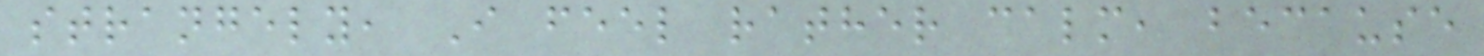strangely, I feel rather calm, because
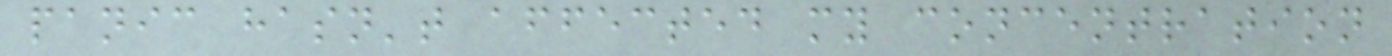panic hasn't affected my concentration
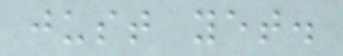just yet.
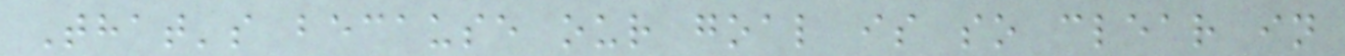That's because our goal is so clear in
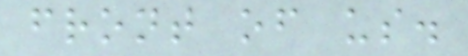front of us.
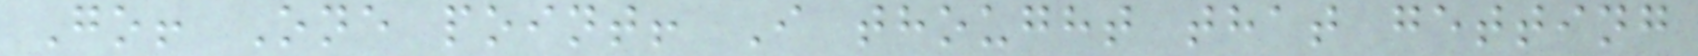Go! One point! I thought that getting
